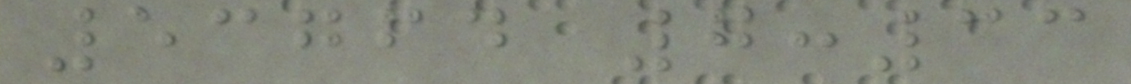53764 7:33
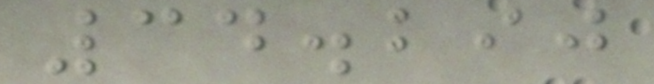34.290
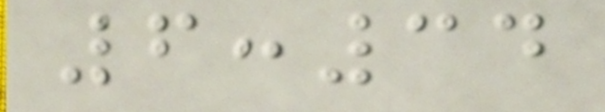6:34
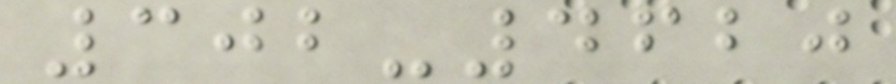302-4620
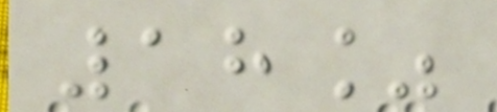18%
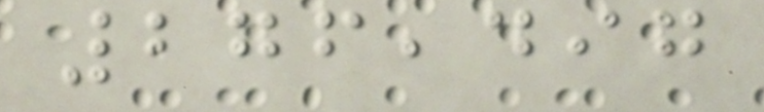276,497
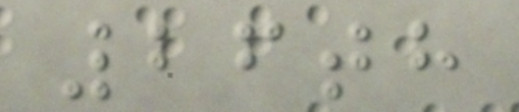26th
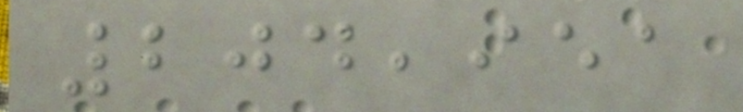204,951
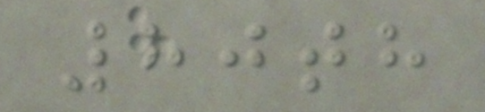80th
